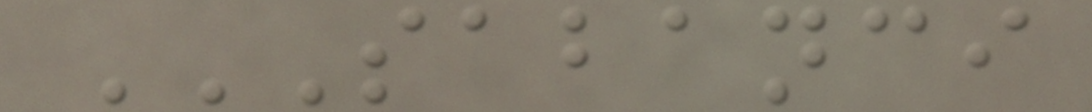SABANCI
